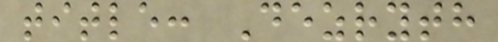title: Dezryth
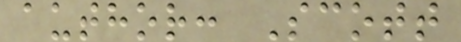author: Scott
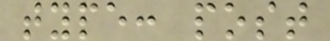type: post
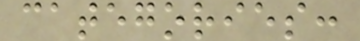categories:
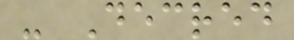- Decred
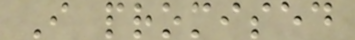I promised
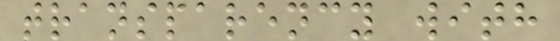transparency with
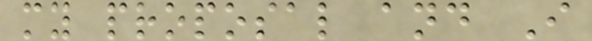my proposal and I
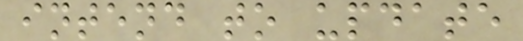intend to update
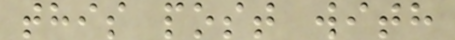this post with
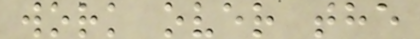work over the
